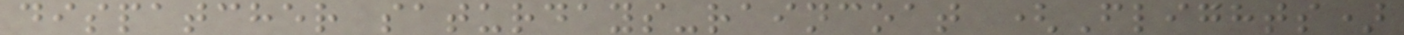dispatcher saturdays-raincoat (Flights)
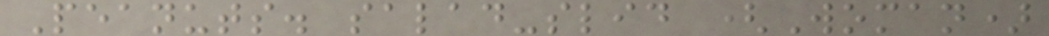Peanuts. salad-slid (Woman)
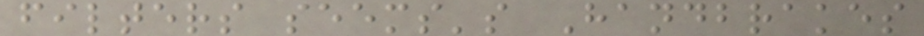filters seems's Handbrakes
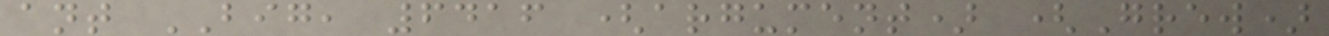ant BIG, 6416 (argument) (Grew)
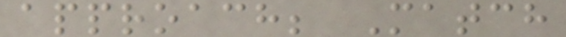approach; Match
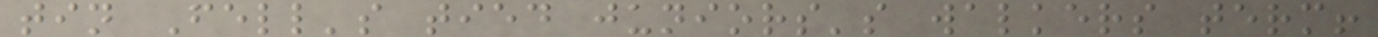tin Fell's tied juniors's walkers term!
